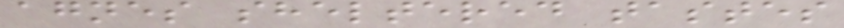agnes sheltered tastes
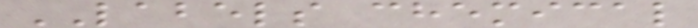LABELS chemical
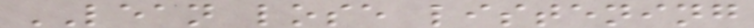LEAN lose listening
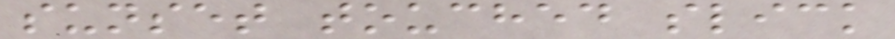sunset touched slick
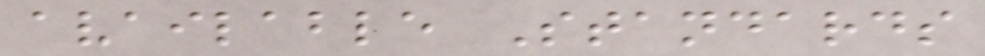available Standards
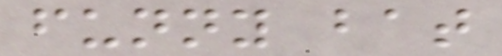funny bat
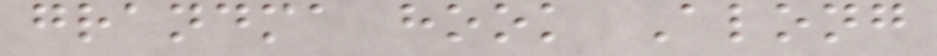grandma hook Along
